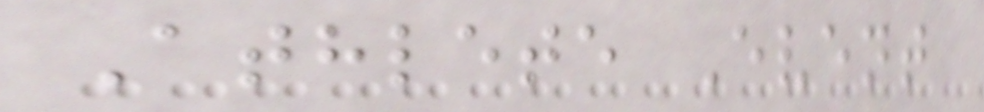Athlete Event
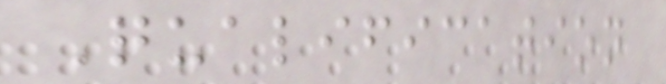Qualification
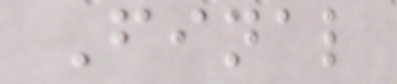Final
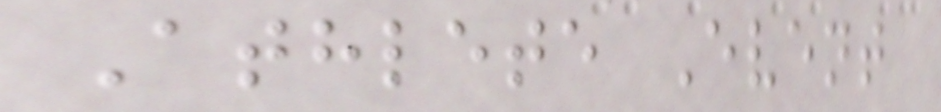Athlete Event
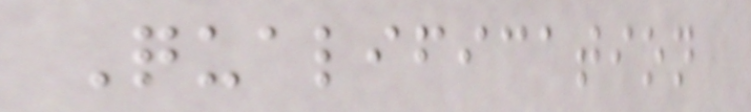Qualification
